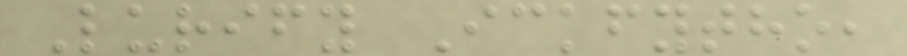Lurify Ickfytho,
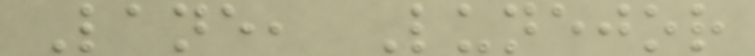Lane, Lunejor
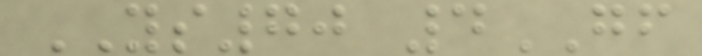YS70 4GF
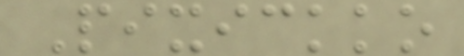Pixickko
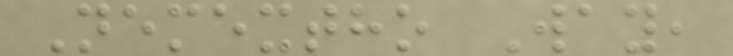Nemextho Way,
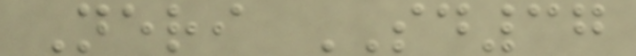Neri SD37
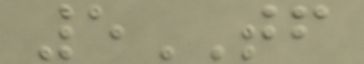5TF
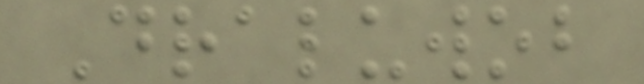Draluwob
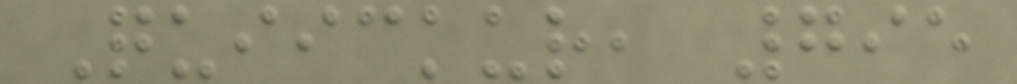Quiickur, 795
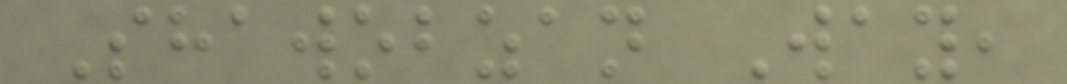Shawobzan Way,
